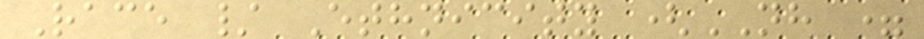Race / Ethnicity (NH =
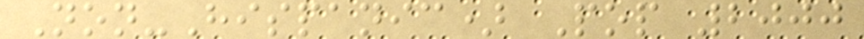Non-Hispanic) Pop 2000
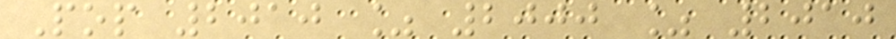Pop 2010 % 2000 % 2010
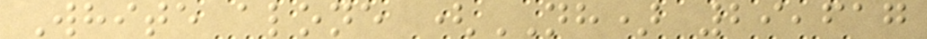White alone (NH) 29,617
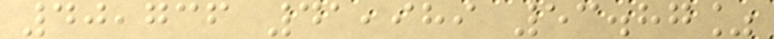40,736 41,989 53.87%
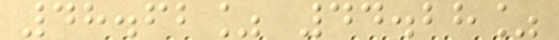48.62% 44.28%
